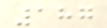187
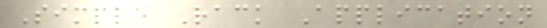Simple Rack Application
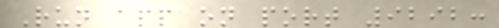Run app on port 9292:
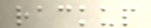rackup
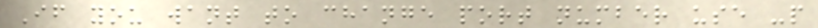If you want to change port number use -p
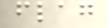flag
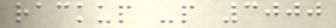rackup -p 3000
